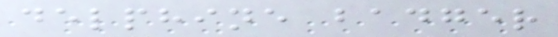delphine badger
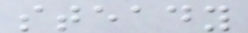steady
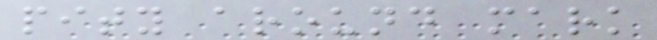pity around mark
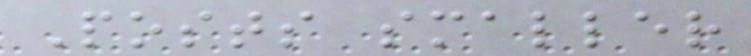Posts smaller
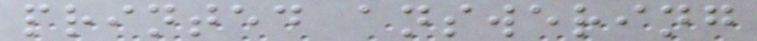printed answering
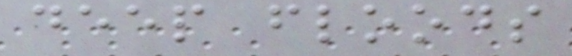deep floods
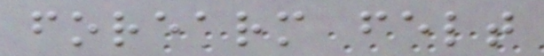forearm felt
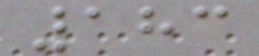183
